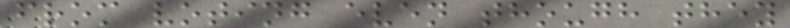from voting even though they
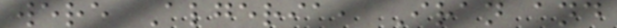were Algeria, Iran and
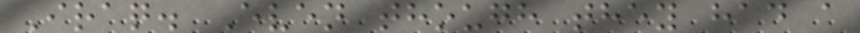Iraq. Even though they had a
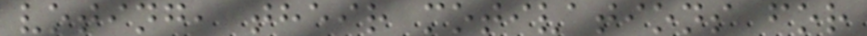voting, their motivations for
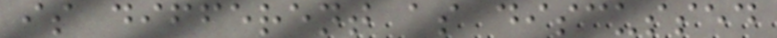is different as discussed
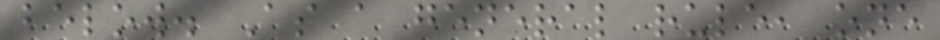below. As a general rule, one
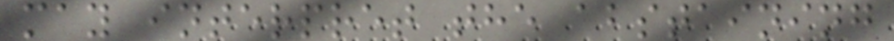may interpret the abstaining
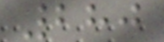280
